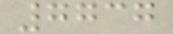7737
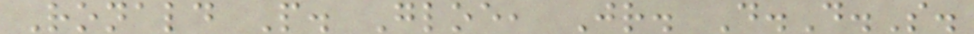Ronald P. Gloe, Jr. D.D.S.
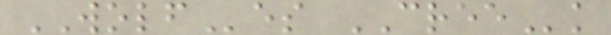WOLFes CREEk
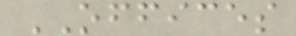OFFICES
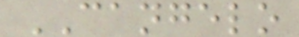CANGELO
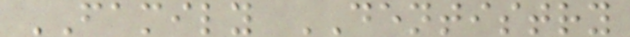FAMILY DENTISTRY
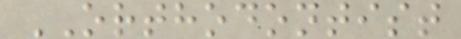ORTHODONTIST
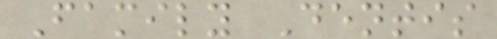Family Dentis
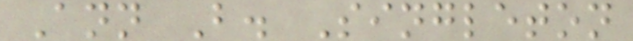Ann B. Singleton
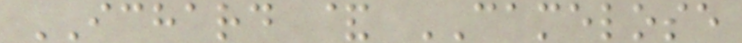ICHARD & CAMELOSE
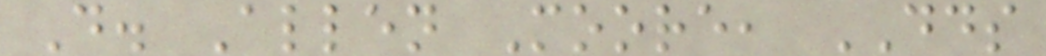D. Allen Moore, DDS
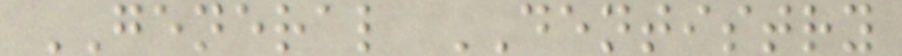GENERAL DENTISTRY
